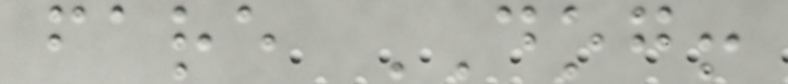fare DOG!
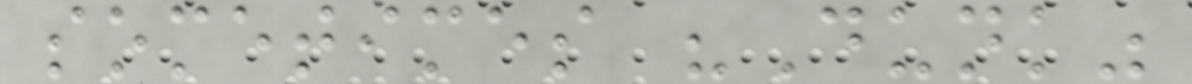sometimes "Dunk"
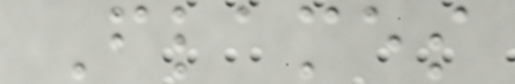Flames
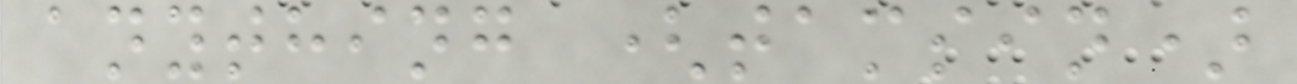anything (tamsin)
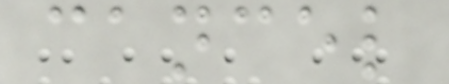cancel
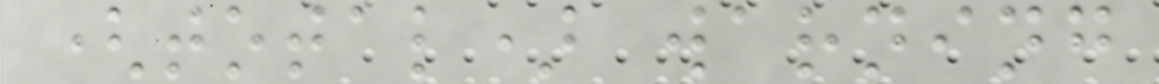(total) warning
